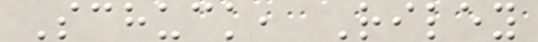Schuck, Riley
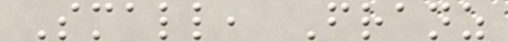Small, Franz
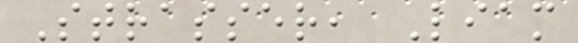Strasser, Liam
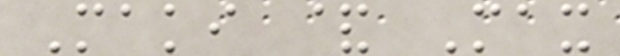Maki & Max
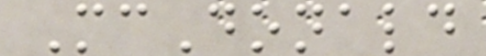McDonald
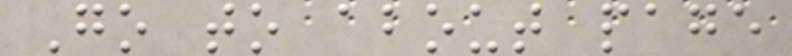Go to about page
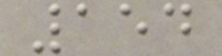154
